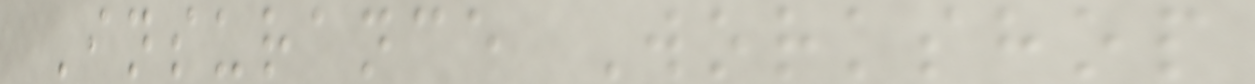Insurance Workshop
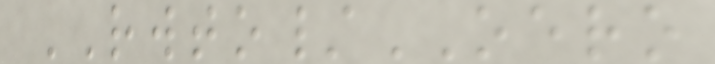RWTO/OERO
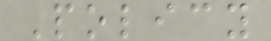Policy
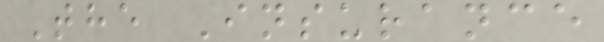The Insurance
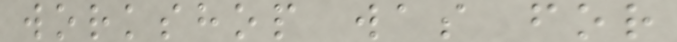workshop was for
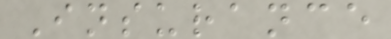Insurance
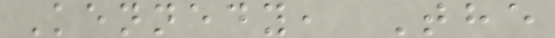Kennedy, The
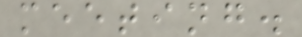meeting.
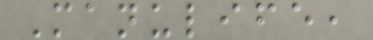Manulife,
